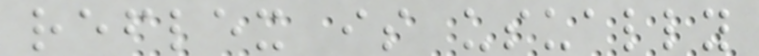reflex is usually
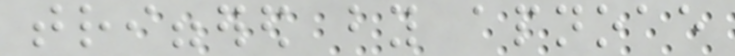triggered by apnoae
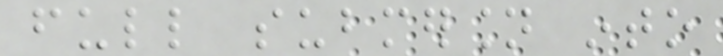full submersion into
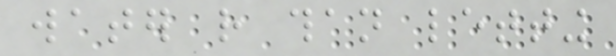water rather than letting
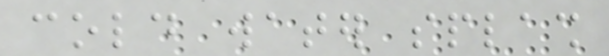cold water splash
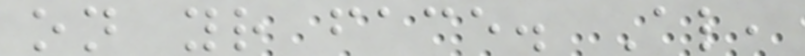on your face. Also,
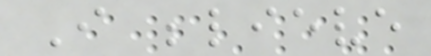I believe
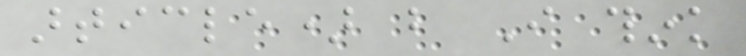article) but I think
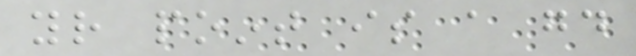your point is a good
